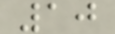10
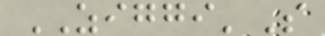ZIGGI'S
